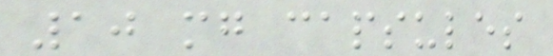10 mg capsules
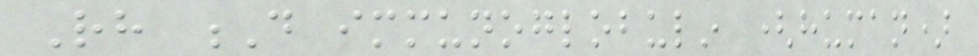Rh D immunoglobulin (human)
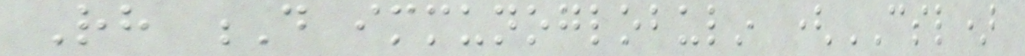Rh D immunoglobulin (CSL)
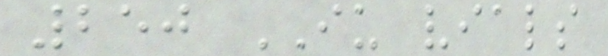250 IU vials
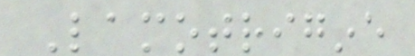Lamotrigine
